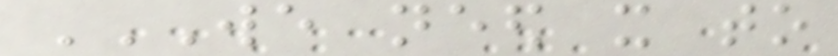WE NEED IT TO
